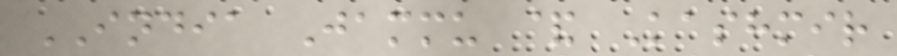INDIA Jammu & Kashmir
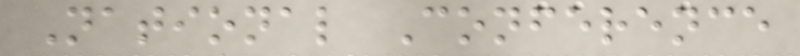National Conference
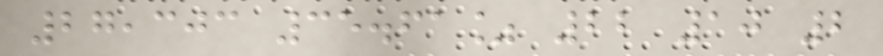27,303 35.61% 22 10 2
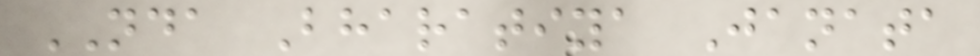NDA Bharatiya Janata
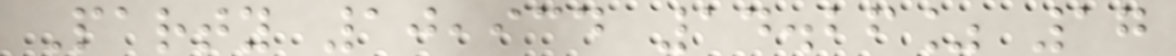Party 10,934 14.26% 17
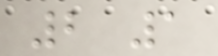2 1
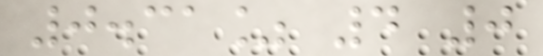0.31% 4 0
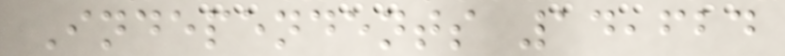Independents 14,624
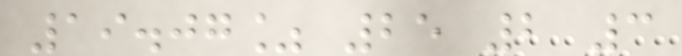19.07% 25 2 3
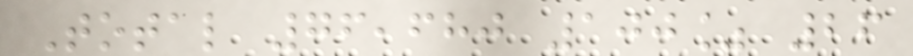Total 76,680 100% 26
